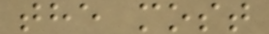the most
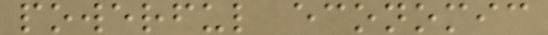powerful economic
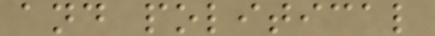and political
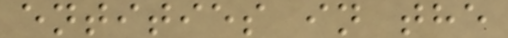entities in the
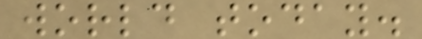world today.
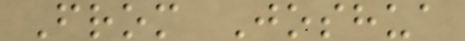From Joshua
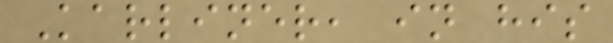Karliner, in his
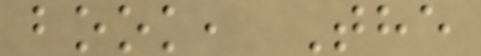book, The
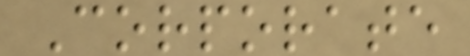Corporate
